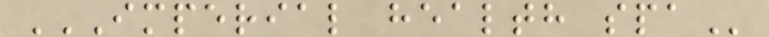IMPERIAL HEALTH SPA
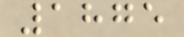1875
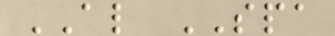AL SPA
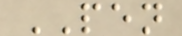PEN
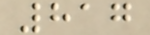817
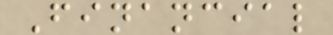Financial
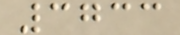3733
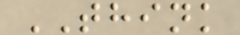THINK
